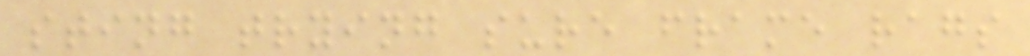sting trying sure frame rags
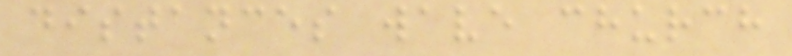distances wave church
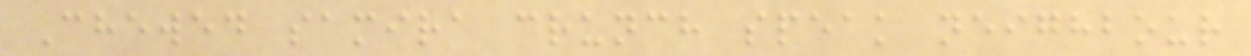Chewed samira crunch speak neighbour
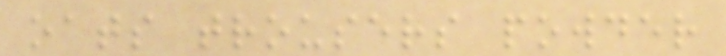oats trousers powder
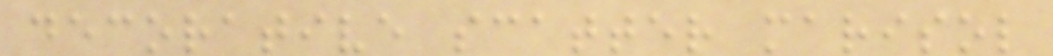decorative scatter marisol
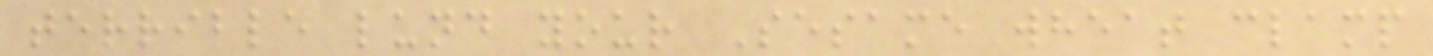terrible lund your Sesame wheat clamp
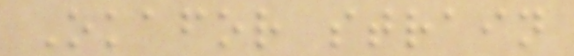Okafor strain
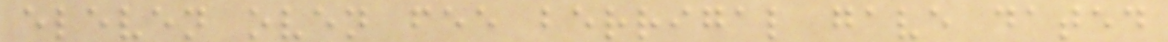eleven oven fee berrigal gave dated
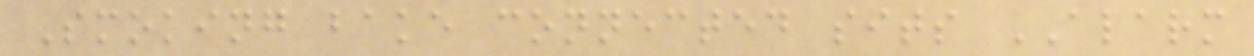Smoking bake connected sits ALARM
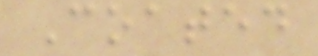Coated
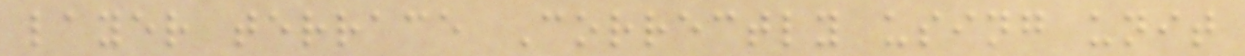layer terrace Correctly using unit
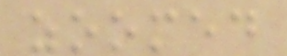zoomed
